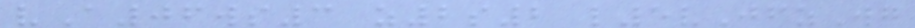vA06ws3 z2s2 l5vJfzWg
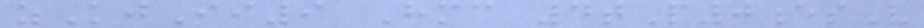zKjIi9 Hmc 4tP0esV
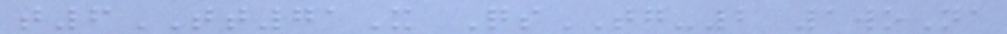t6TT71X QsTG-2 1woNa
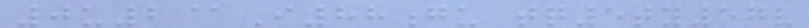0u2@I88gu tq5ty57v
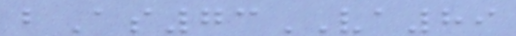bAs73VA89
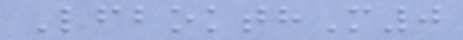LfbokthM0
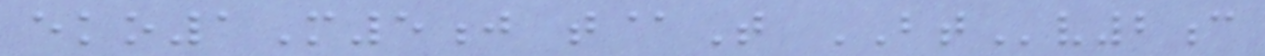eko1M5j t@T BTv2c
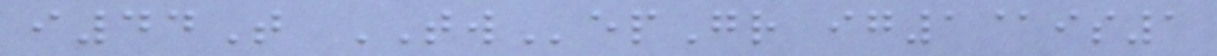i44T TWepGr ig1@is1
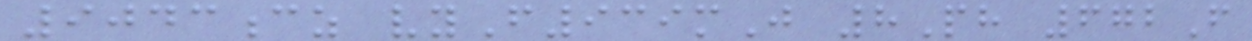9043cz vyF939mJ 8Ph 672F
